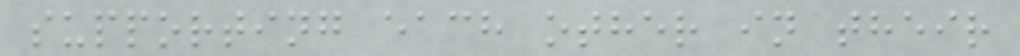supporting each other in their
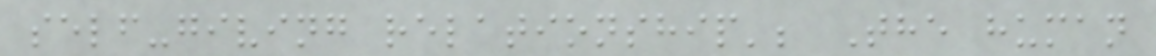self-giving relationship'; The human
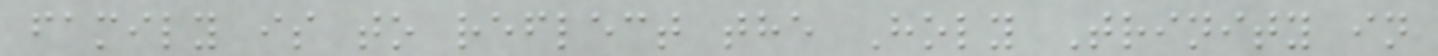family is to reflect the Holy Trinity in
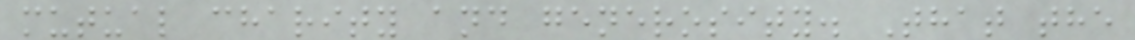mutual charity and generosity. That the
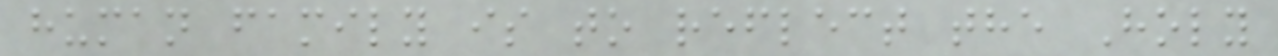human family is to reflect the Holy
